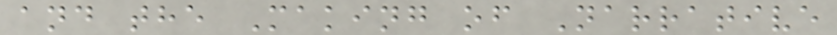and the Making of Narrative
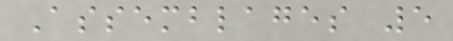Assemblages 5
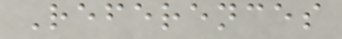References
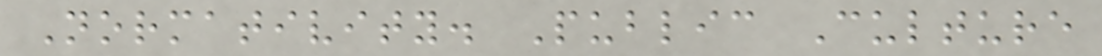Normativity. Public Culture
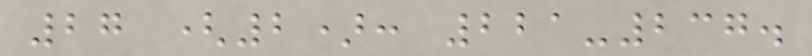27 (2): 221-237.
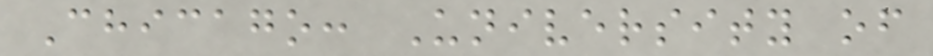Chicago: University of
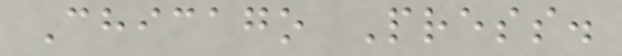Chicago Press.
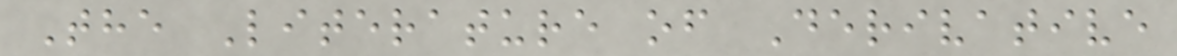The Literature of Derivative
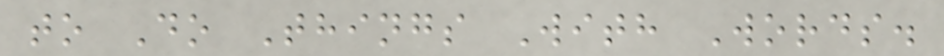to Do Things With Words.
